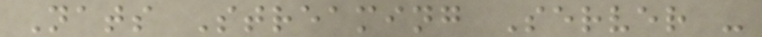Nats Streaming Server -
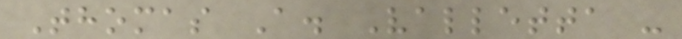Thomas A. Valletta -
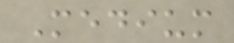Medium
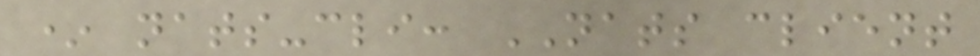* nats-cli: NATS client
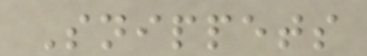Snippets
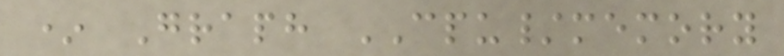* Graph CPU/memory
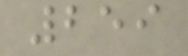259
